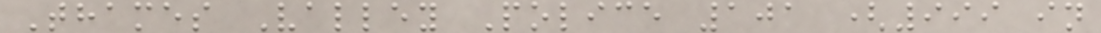Thames Valley Police 101 (999 in
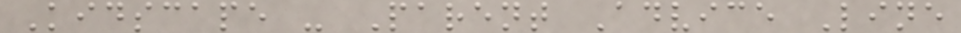Kidscape - Parent Advice Line
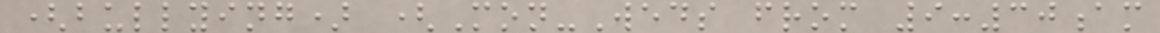(bullying) (Mon-Weds from 9:30am
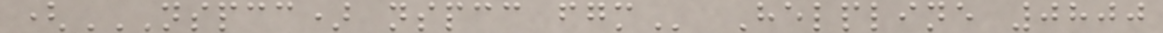(NSPCC) NSPCC FGM Helpline 0800
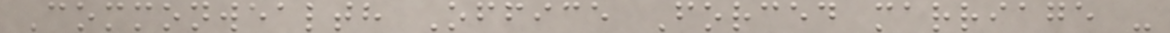Commonwealth Office Forced marriage -
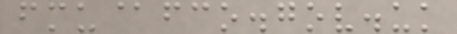fmu@fco.gov.uk
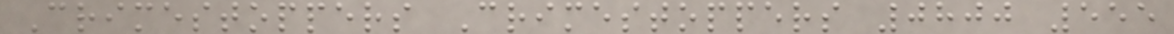Crimestoppers Crimestoppers 0800 555
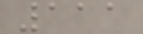111
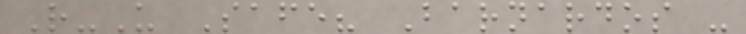R-U Safe? Barnardos -
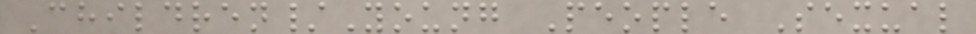Children/Young People Sexual
